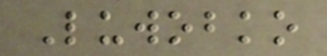Luwobko
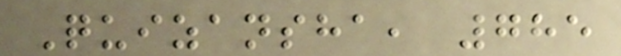Quizansha, 785
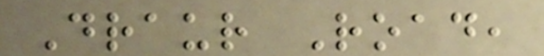Draur Road,
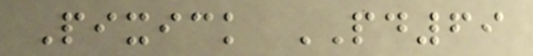Pixick PD69
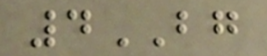4BG
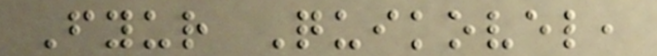Fyur Quikovel,
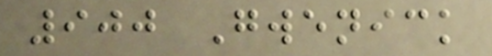900 Gwenick
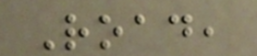Road,
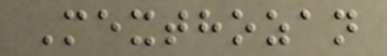Mexthozan
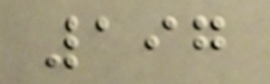197
